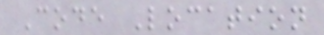Code Location
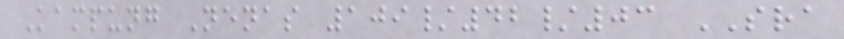Kampung Nenas 109/42/03 SRA
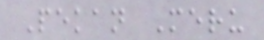Pekan Meru
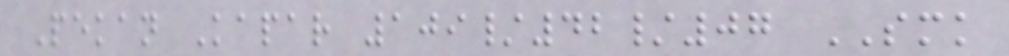Pekan Kapar 109/42/07 SMK
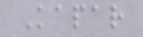Kapar
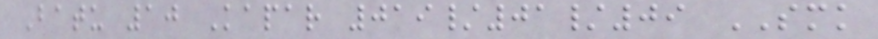Batu 10 Kapar 019/01/09 SMK
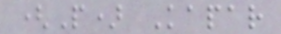(P) Kapar
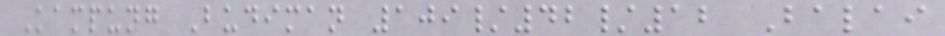Kampung Budiman 109/42/12 Balai
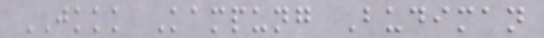JKKK Kampung Budiman
